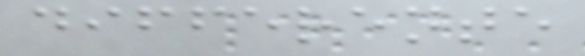differente
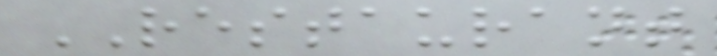RESTAURANT
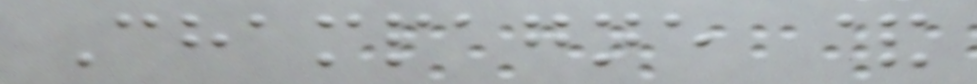Champagne &
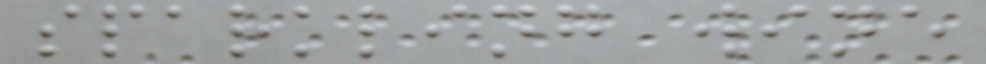sparkling wine
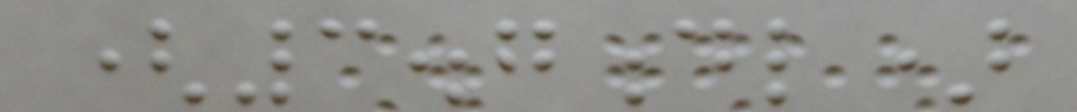(3.7dl)
